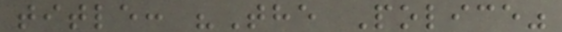title: "The Police"
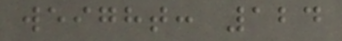weight: 124
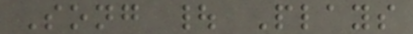Song | Plays
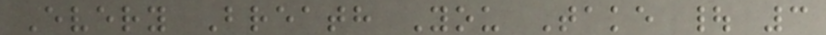Every Breath You Take | 3
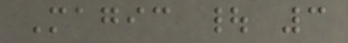Magic | 3
